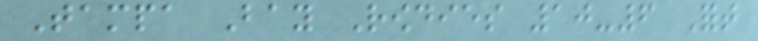Tampa Bay Rowdies 10-6 Fort
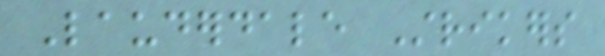Lauderdale Strikers
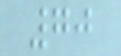70
